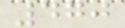470
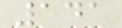141
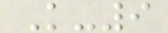K-9
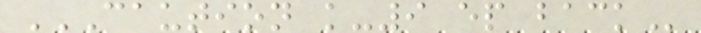CAUTION K-9 EP BACK
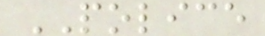POLICE
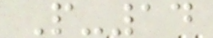P-14
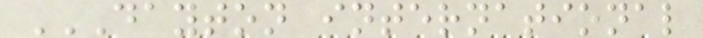DAYTON INTERNATIONAL
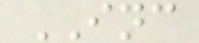INC
